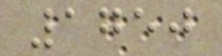1750
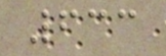633
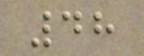48
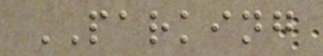PARKING
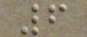6
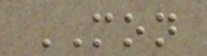MON
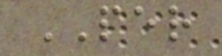PER
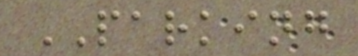PARKING
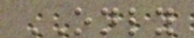ONLY
